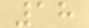18
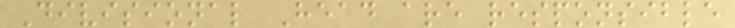Divisional Head are responsible
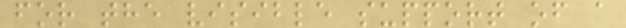for the visible support of a
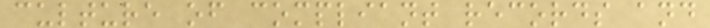culture of compliant records and
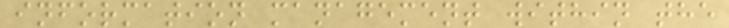information management within the
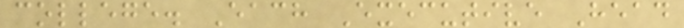college. Each Executive Head
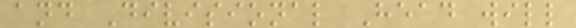and Divisional Head will
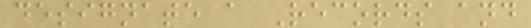designate a Records and
